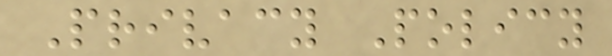Privacy Policy
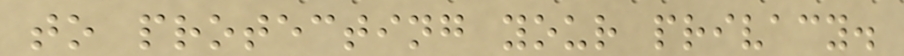to protecting your privacy.
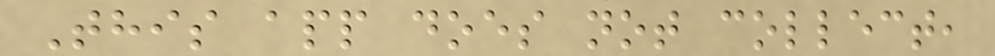This app does not collect,
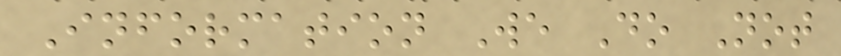Information We Do Not
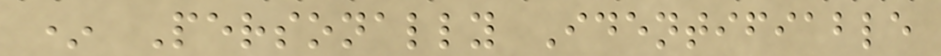* Personally Identifiable
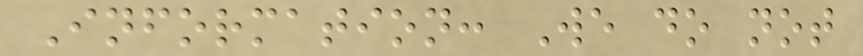Information: We do not
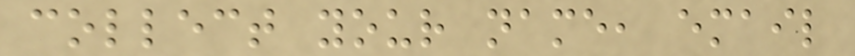collect your name, email
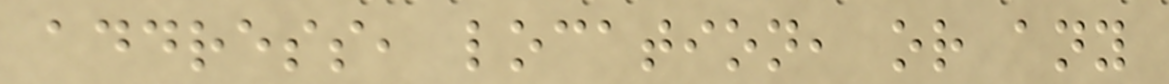address, location, or any
